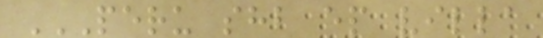PERU SHB EP VILLA
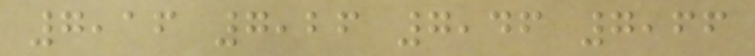7,16 7,26 7,46 7,66
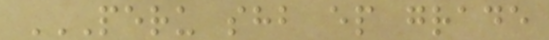PERU SHB EP GRADE
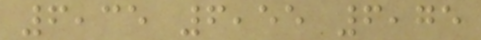6,35 6,55 6,75
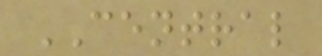CENTRAL
